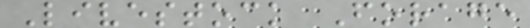Livestock Forage
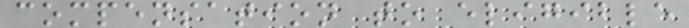compensation to eligible
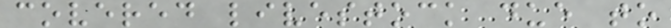covered livestock due to
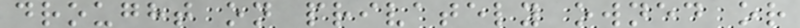drought on privately owned or
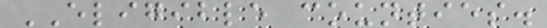ELIGIBLE counties.
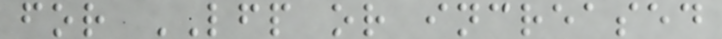for LFP or increased
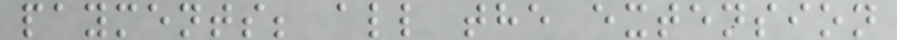payments; all the extension
